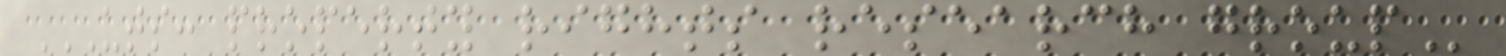UTS: PROPERTY RIGHTS RESEARCH GROUP
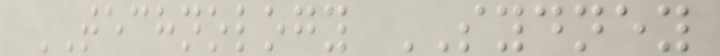TECHNOLOGY SYDNEY
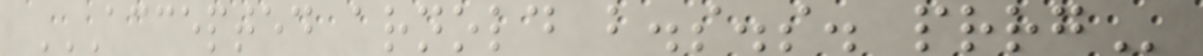ACCEPTED ARNOLD B.S.S. PRRG
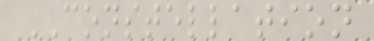CONSTELLATION
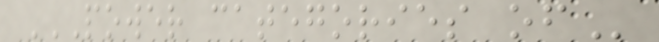POWER CATEGORIES OF
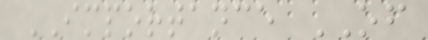IMPORTANCE OF
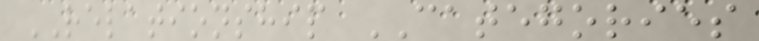RELATIONSHIP CATEGORIES
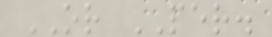OR PER.
